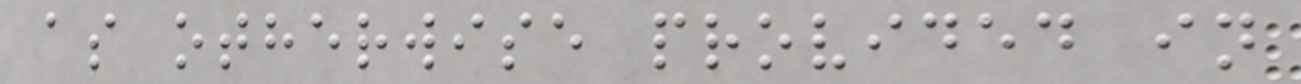as otherwise provided in
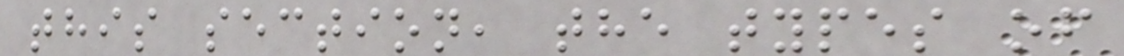this section, the types of
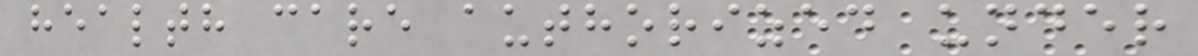health care authorized under
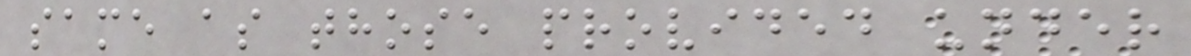same as those provided under
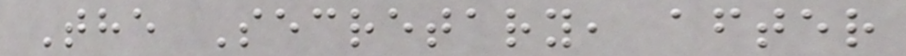The Secretary, after
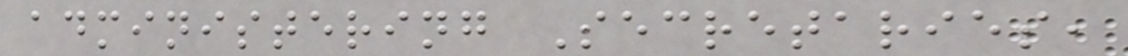administering Secretaries,
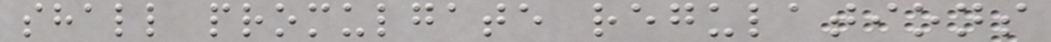shall promulgate regulations
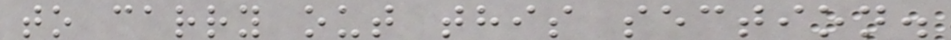to carry out this section.
